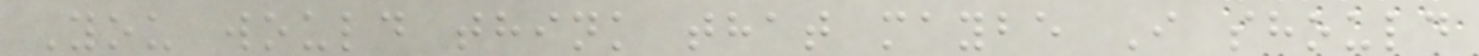You would think that maybe I should
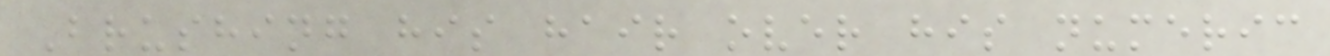Brushing his hair over his numeric
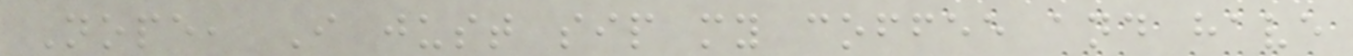Nope, I just sip my coffee and have
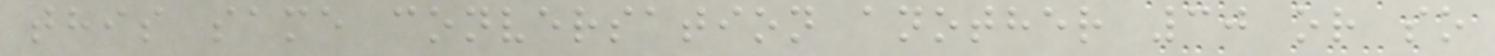this same conversation another 30 or so
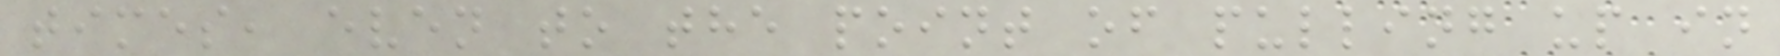times, even to the point of pulling up in
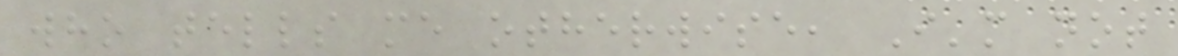who tells me otherwise, I'm not
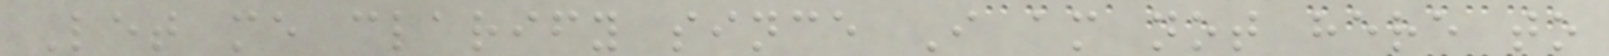Let me clarify since I am not here to
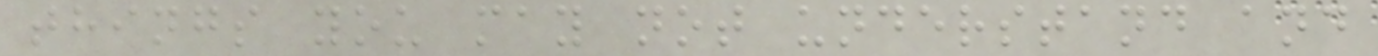things you may not understand and
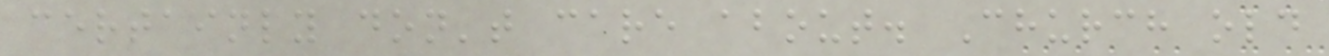certainly don't care about. Church old
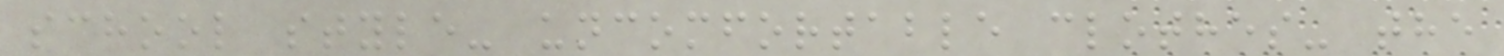school style- uncomfortable clothes- the
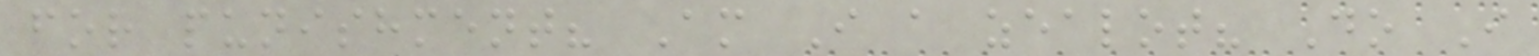for punishment? Am I a zealot? Do I
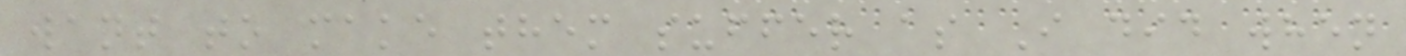want to make them suffer as I did when
